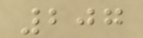207
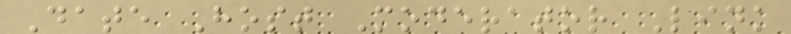Date Host Moderator Link
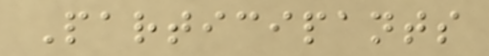Participants
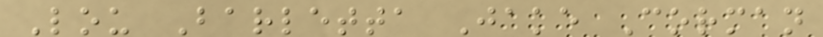Lou Barletta Jake Corman
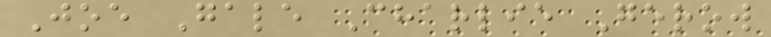Joe Gale Charlie Gerow
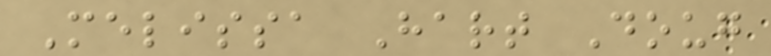Melissa Hart Doug
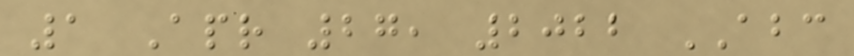1 Apr 27, 2022 ABC
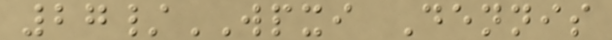27/WPXI Dennis
